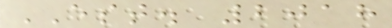EST. 2018
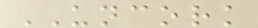UNCORK
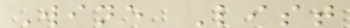Wine List
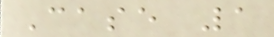Case 1
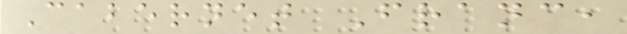Cabernet Franc,
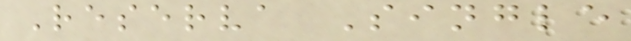Reserva Single
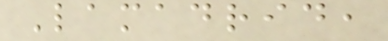Lamadrid,
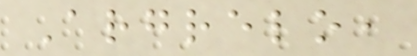Argrelo,
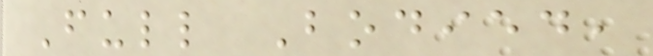Full Bodied,
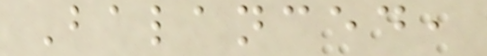Balanced,
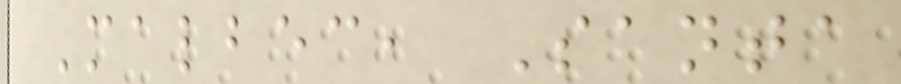Malbec, Santa
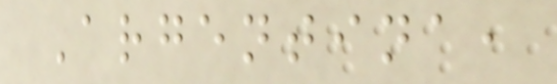Argentina,
